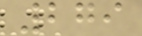279
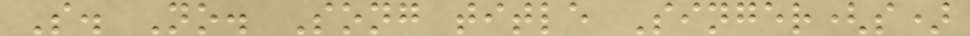S. No. Song title Singer(s)
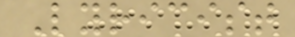Lyricist
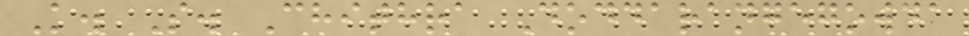K. S. Chithra Doddarangegowda
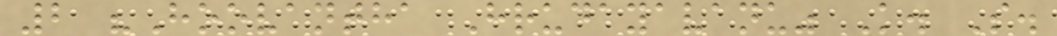2 "Hoovantha Hrudayavanu" K. S.
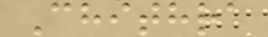Chithra
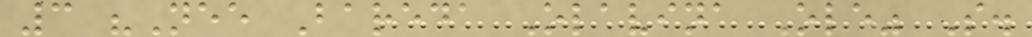3 "Nee Bareda Olavina Ole" S.
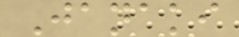Janaki
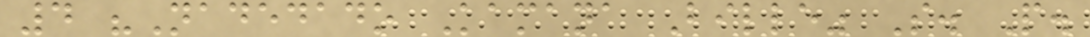4 "Nadedado Kamana Bille" S. P.
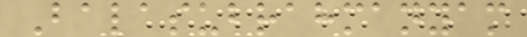Balasubrahmanyam
